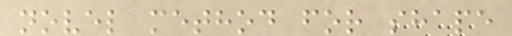novel method for shape
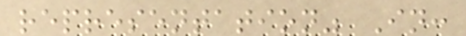representation" In:
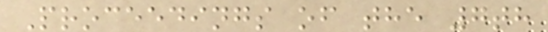Proceedings of the 7th
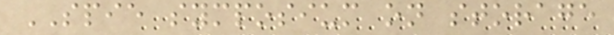SPIE symposium on storage
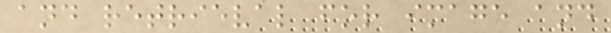and retrieval for image and
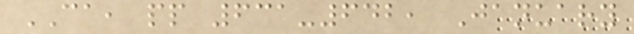CA, pp 631-642, January
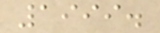1999.
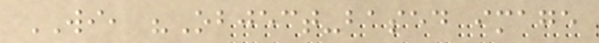WI, "Object-based image
